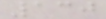130
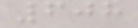608
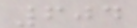604
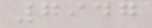7947
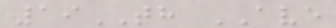19TH AVE
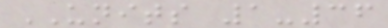UNITS 1-36
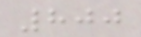800
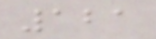121
